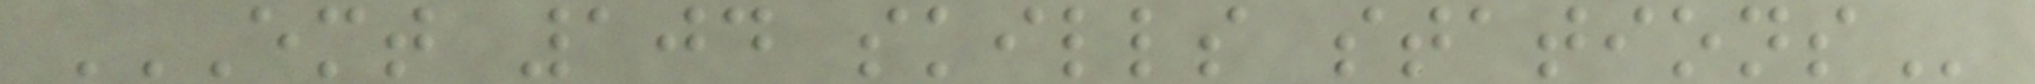EMT 104 SKILLS STATIONS
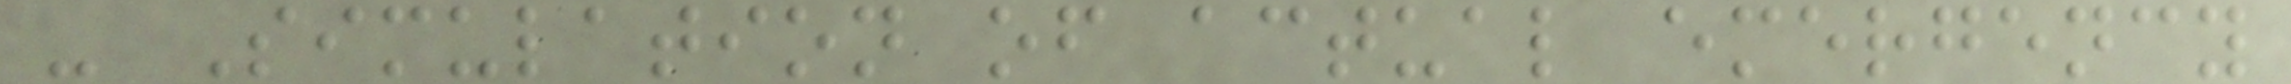- Simulation of actual emergency
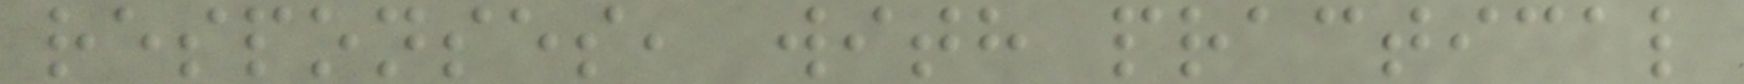responses, with practical
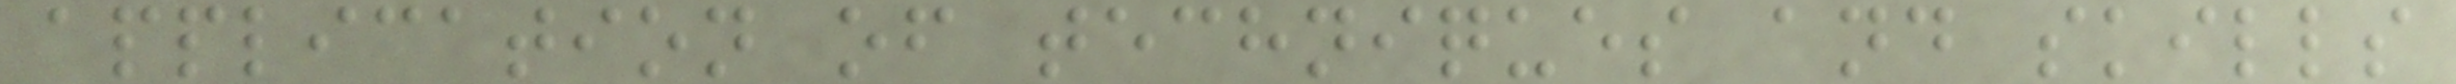application of techniques and skills
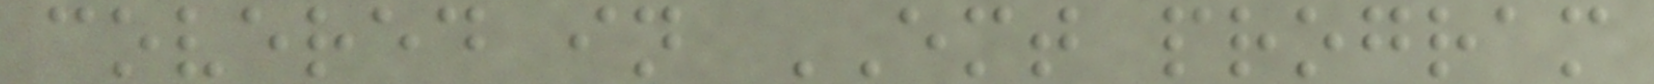covered in EMT program
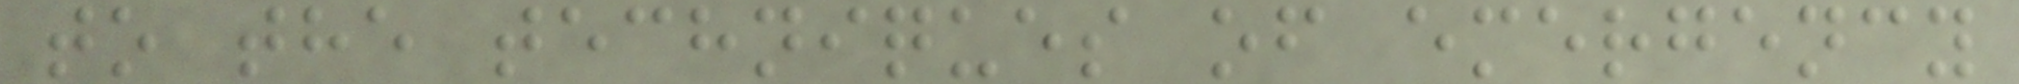to the techniques of emergency
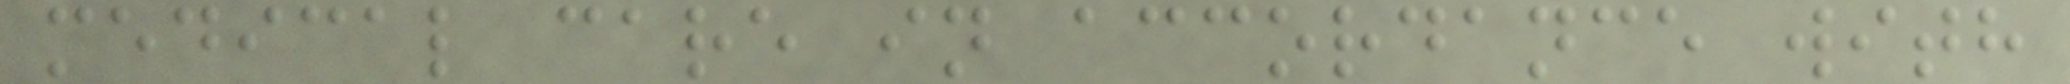medical care in accordance with
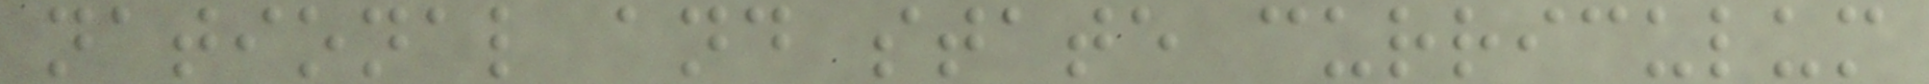national and state curriculum
